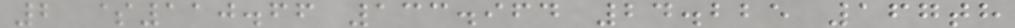2 $110.66 133.964 24.225 167th
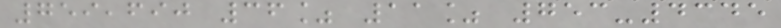759,690 36% 11% 753-4345
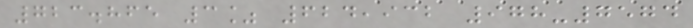723.865 3% 624,932 978-7574
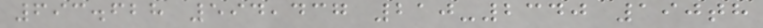693.628 594,437 210-2340 190th
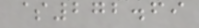$272.69
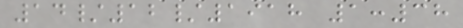14/12/1918 1:38
